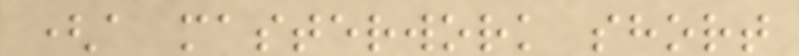(a masterwork short
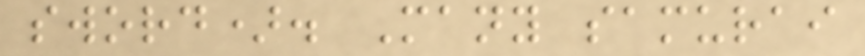sword). Many samurai
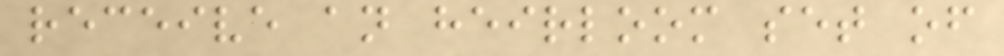receive an heirloom set of
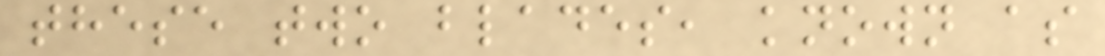these two blades, known as
